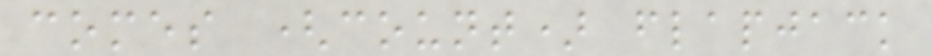comes (count) flapjack
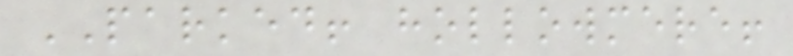PARKED! hollowmere!
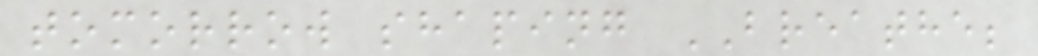tomorrow shaping BREATHE;
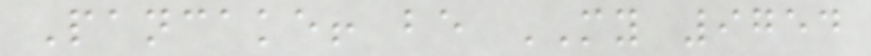Pancake! be MY 9754
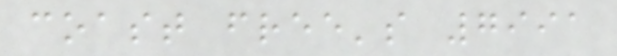coast free's 7991
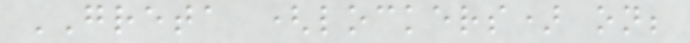GRETA (lockers) on;
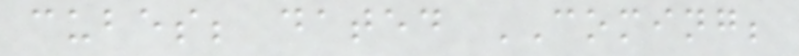cubes; dated COMING;
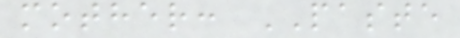mother: PASTE
